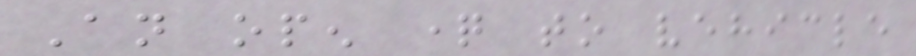An open question to vehicle
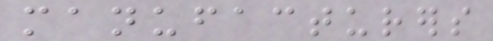manufacturers
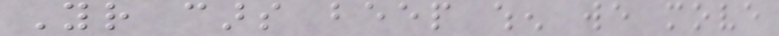Your cars beep when we move
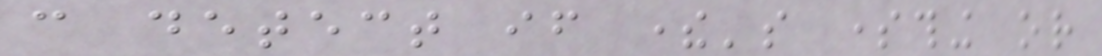can detect if there's something or
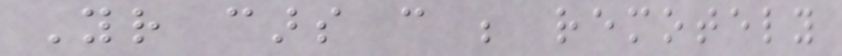Your cars can be remotely
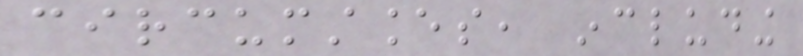circumstances, including
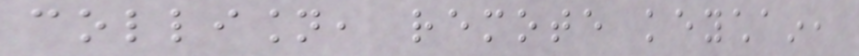collision, remote keychain,
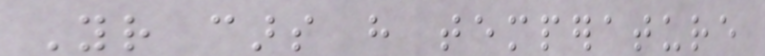Your cars have temperature
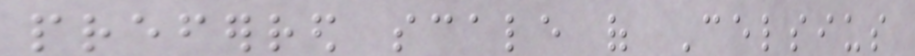preferred scale of Celsius
